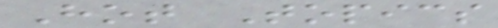Hot Topics
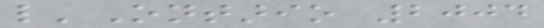l'Ontario 2004
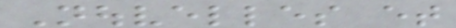Nouvelles et
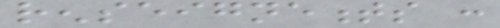renseignements :
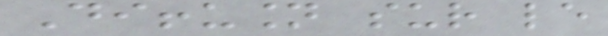Diffusion sur le
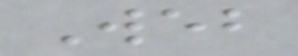Web
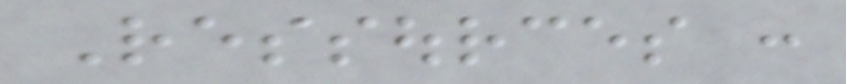Ressources :
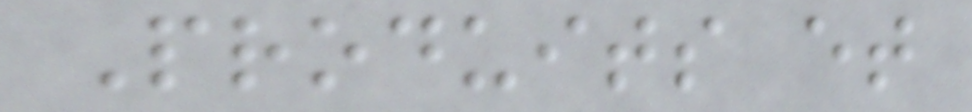Produits et
